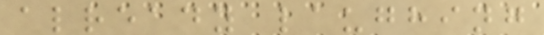already laughing
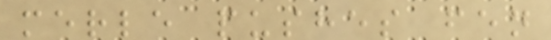merle pushes fen
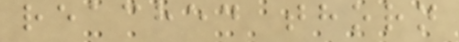reached thorn
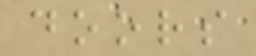doors
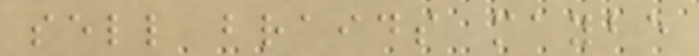sell braids maybe
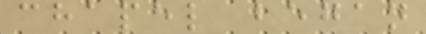chapel began
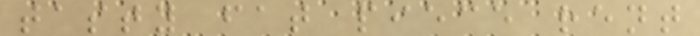tasty fat piece rent
